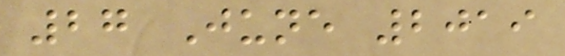27 June 2019
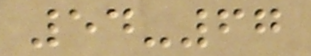54-67
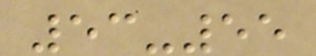53-55
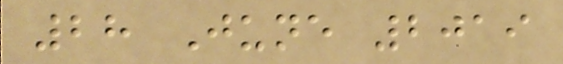28 June 2019
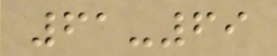61-69
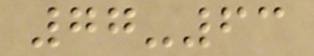77-63
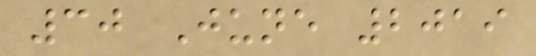30 June 2019
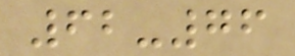62-76
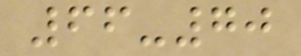66-70
